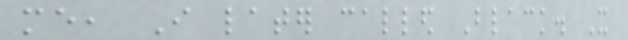me, I later called Black. It
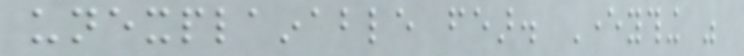unexplainable fear. Everything was
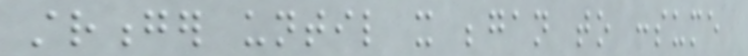stronger until it began to consume
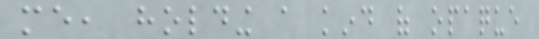me, holding a kind of opaque
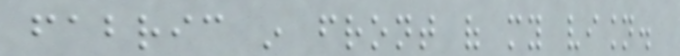fabric in front of my vision.
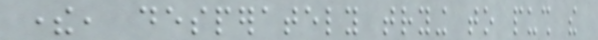there, desperately trying to push the
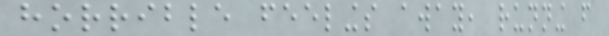horrible feelings away, running from
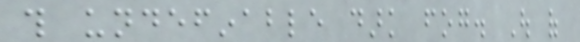this undefinable dark fog. Out of
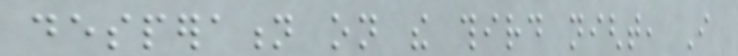desperation on the third night, I
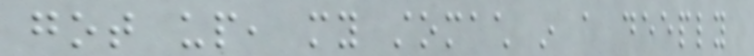got up, my stomach in a deeply
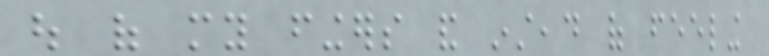out of my fingers and instead of feeling
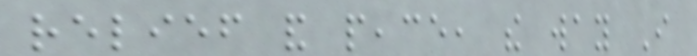relief and peace, the way I
